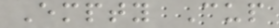Empty Cup
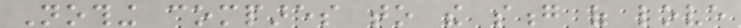Nothing compares to the song of love
